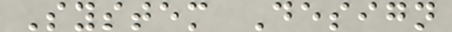System Design
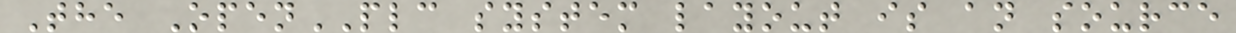The OpenPLC system layout is an source
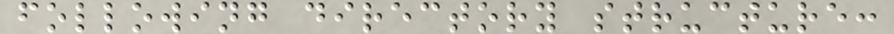following directory structure:
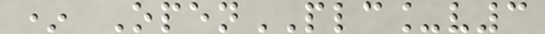* OpenPLC_v3
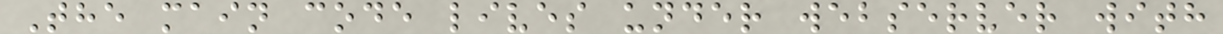The main code lives under webserver with
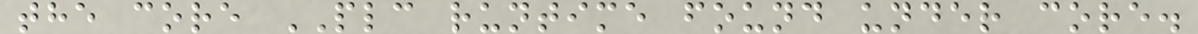the core PLC runtime found under core.
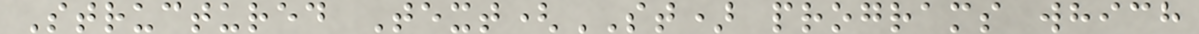Structured Text(ST) programs which
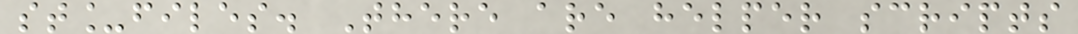st_files. There are helper scripts
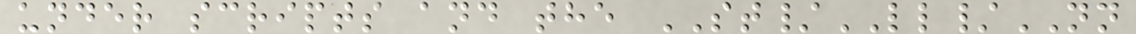under scripts and the ST/LL/NN
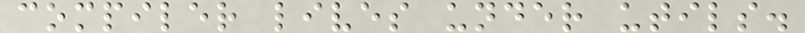compiler lives under utils.
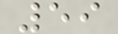59
